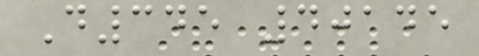D345 40145
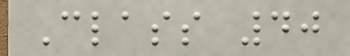Class 40
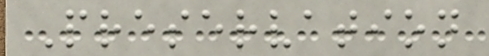Preservation
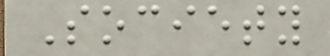Society
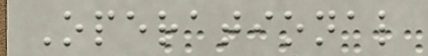Operational
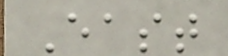East
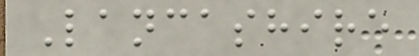Lancashire
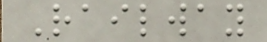Railway
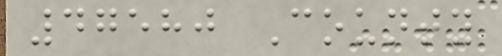47580 County
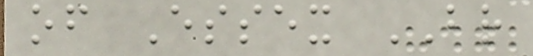of Essex BR
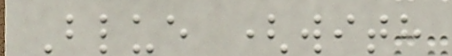Blue (with
